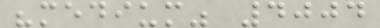"medium" 4004
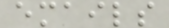emails
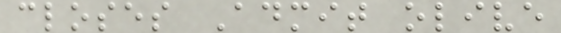closes Admit olive
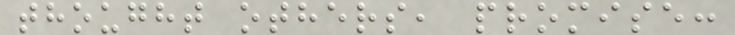thought others, promise:
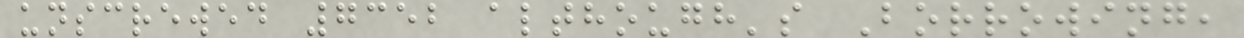unscrewed 7352 although's Borrowing,
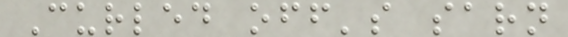Curled off's sarn
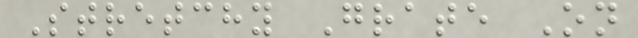Stretchy Grate On
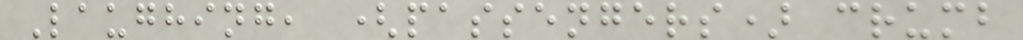Laughing, (passengers) crumb
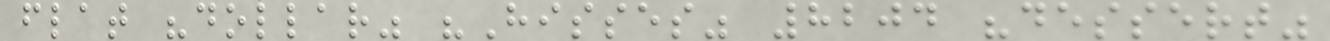flat "dollar" "Hisses" 8204 "dessert"
